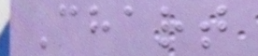Chart
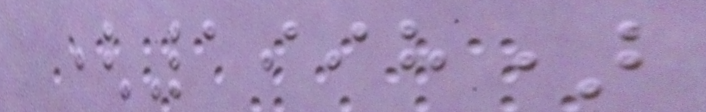(1998)
